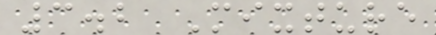3.2 Mixture
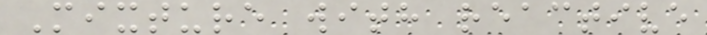Mixture with reactive
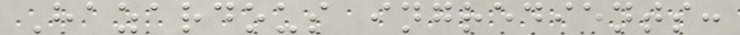Hazardous ingredients:
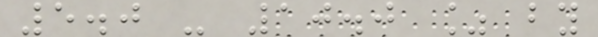5.0 - 10.0 % by
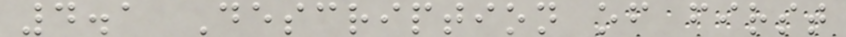4.1 Description of first
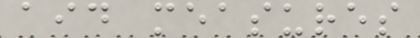aid measures
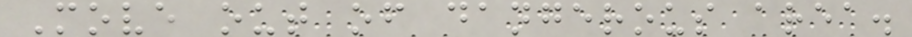Move out of dangerous area.
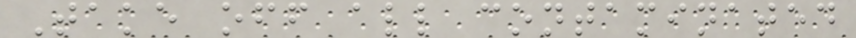Take off all contaminated
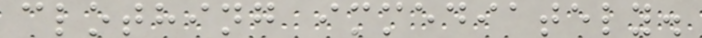clothing immediately.
